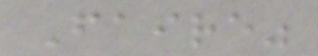Faire"
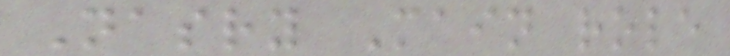Nasry Main role
